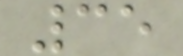35
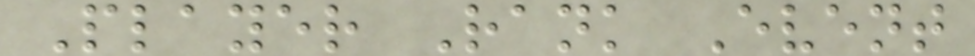Player Rank Event
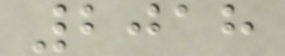2018
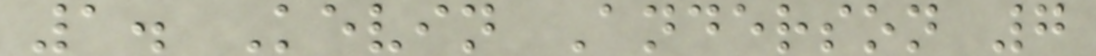1. Kevin Anderson 7
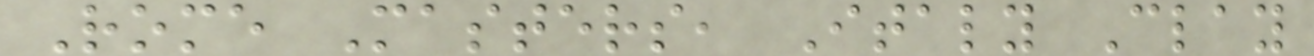Rome Masters, Italy Clay
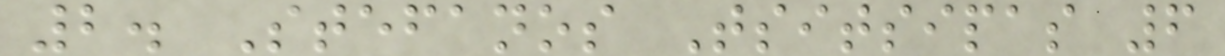2. Stefanos Tsitsipas 6
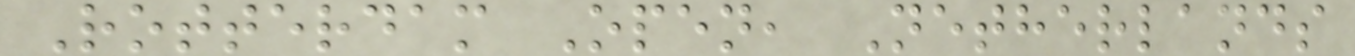Rotterdam Open, Netherlands
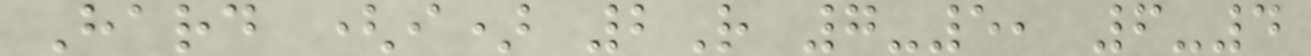Hard (i) 2R 7-5, 6-4
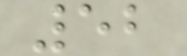52
